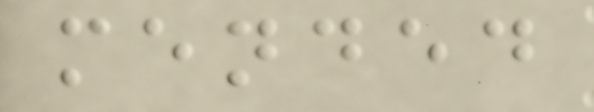mended
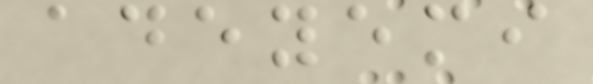adeyemi
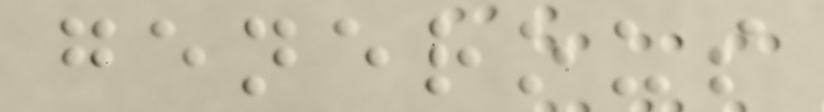generous
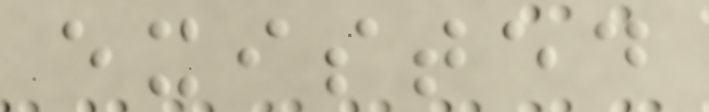existed
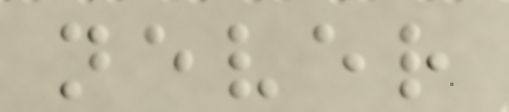never
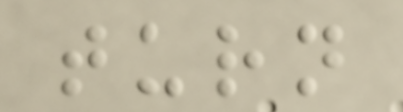turn
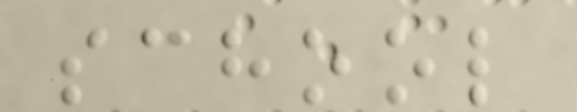school
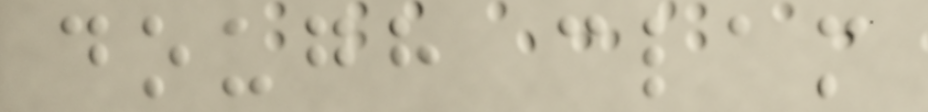dough clam
